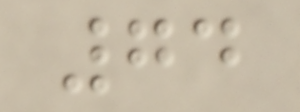74
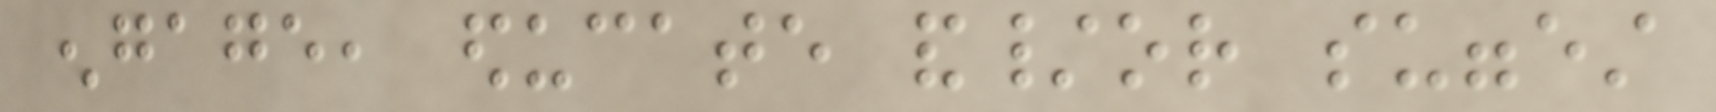engage, educate and/or suggest
